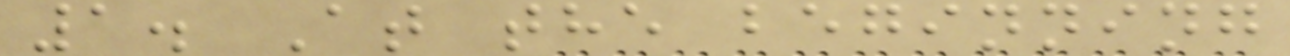1. At the beginning
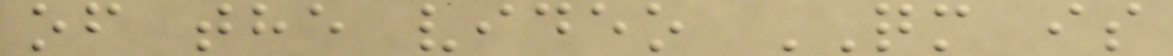of the video QM is
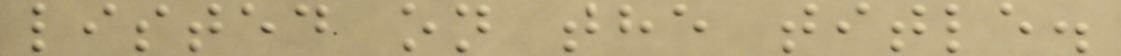listed on the title.
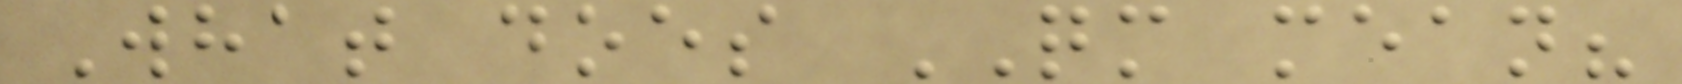What does QM mean?
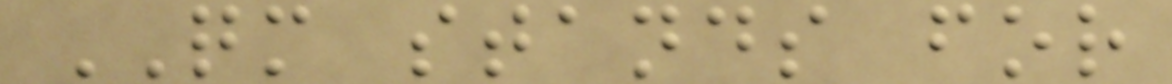QM stands for
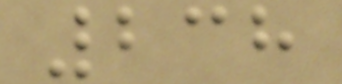238
